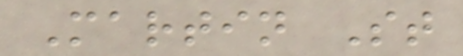Martin St
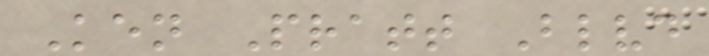Ken Pratt Blvd
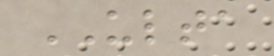ULTA
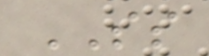SS
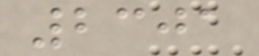2301
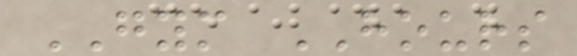GYM HOURS
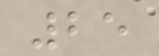25
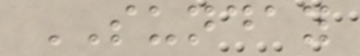SUNDAY
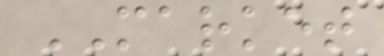MARKET
